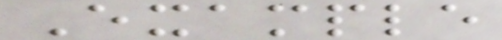Example
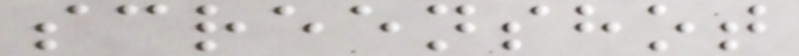screenshot
